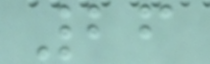26
